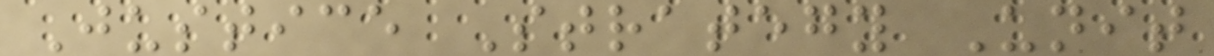Justice Strategy Unit
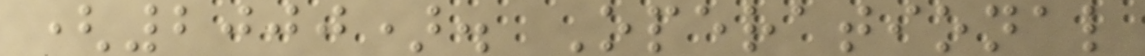(2000). Operational
